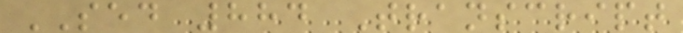SED 884 Transcript
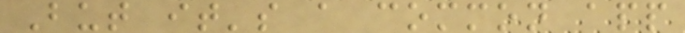But it's a common app
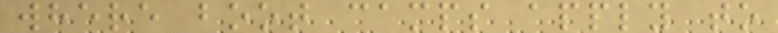where boot camps apply to
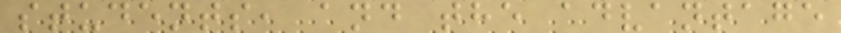students, and the advantage
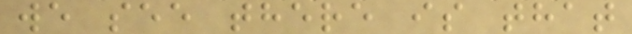we see there is that
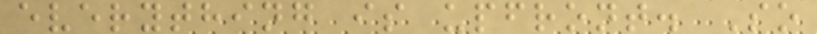everything is upfront. So
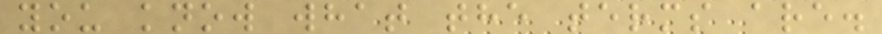you know what the terms are.
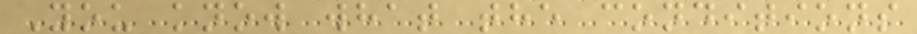You know what the conditions
